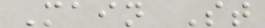Main St
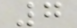7
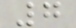7
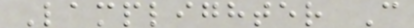Lamplighter C
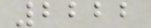2222
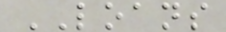LOANS
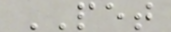PET
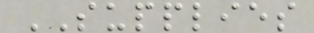SUPPLIES
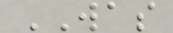WAS
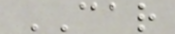CAR
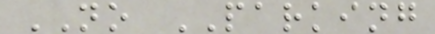NO PARKING
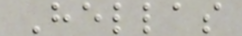Hellas
